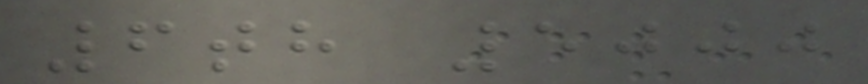6th 5000
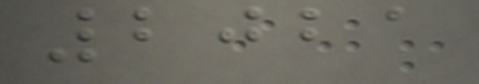2021
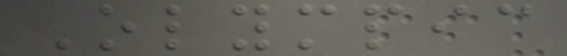Olympic
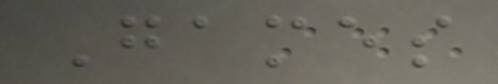Games
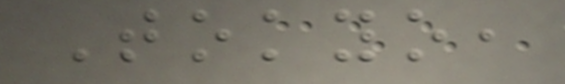Tokyo,
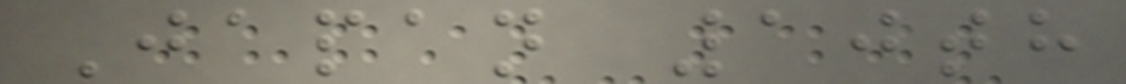Japan 10th
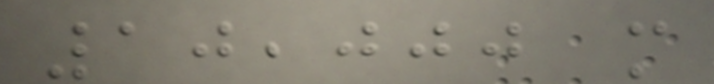10,000 m
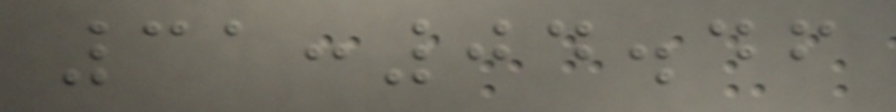31:04.46
